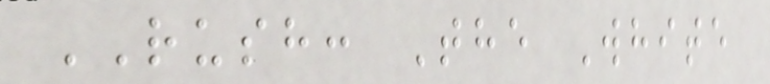RUSH: The White
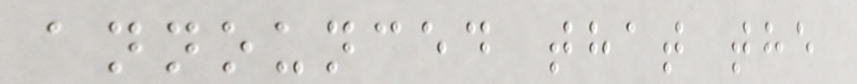announced that the
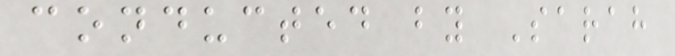conducted by Sarah
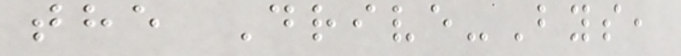the Drive-Bys,
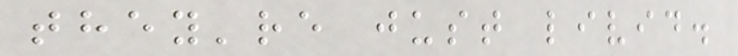they're just livid.
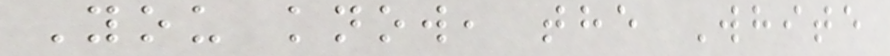You know, the White
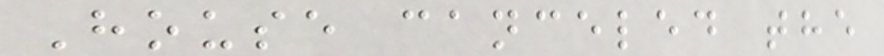House canceled the
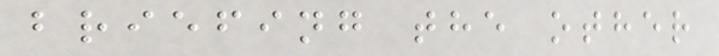briefing the other
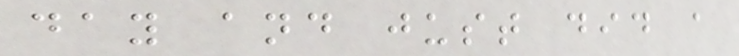day and just did a
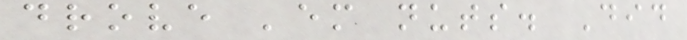drove 'em nuts. Did
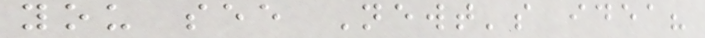you see Newt's idea?
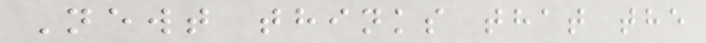Newt thinks that the
